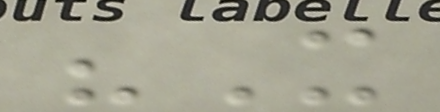"It
